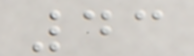43
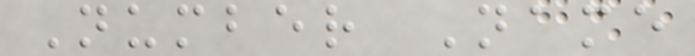Number Name
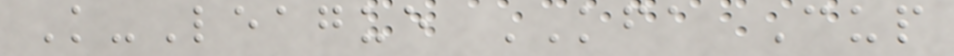K-League KFA Cup
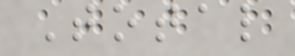Total
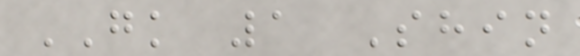GK 1 Shin
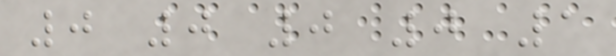0 0 0 0 1
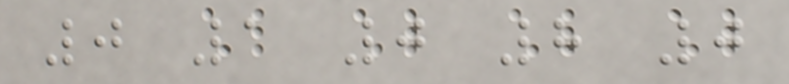0 1 0 8 0
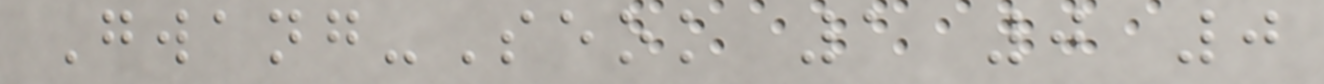Gwang-Seok 1 0 0
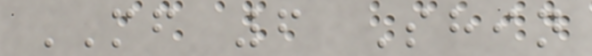MF 6 Shin
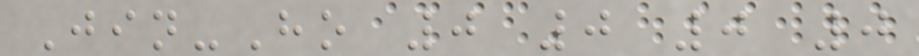Jin-Ho 0 0 0 0
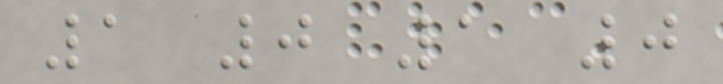1 0 1 0
